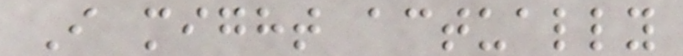I might actually
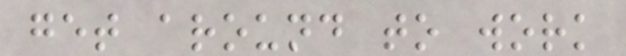get around to work
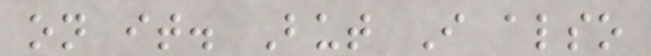on it. But I also
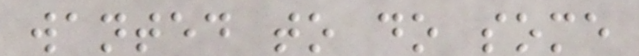wanted to do some
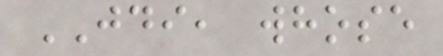JDI, whose
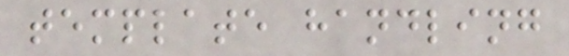template handling
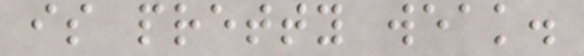is pretty weak.
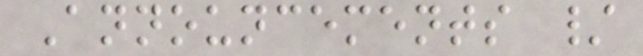Announcements /
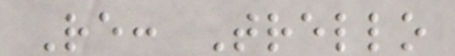Re: Trello
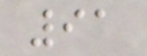91
